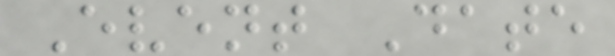Event Date
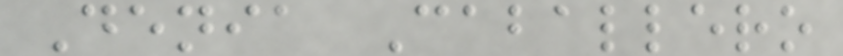Denia Caballero
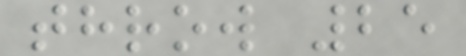throw 25
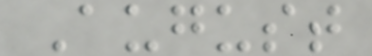August
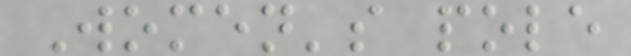Women's pole
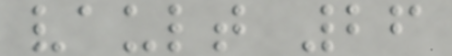vault 26
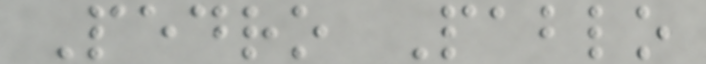Pedro Pablo
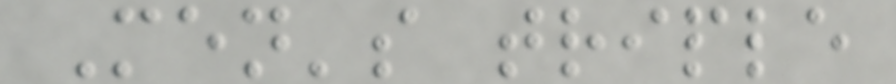Men's triple
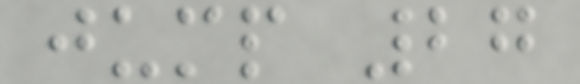jump 27
